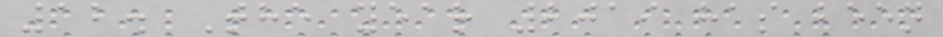12. The year 2019 has been
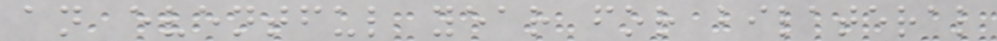an eventful year for bilateral
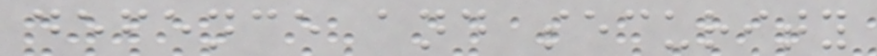defence and security
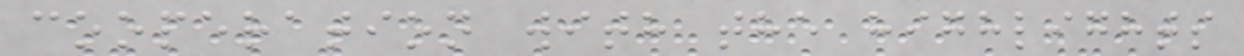cooperation with the highlights
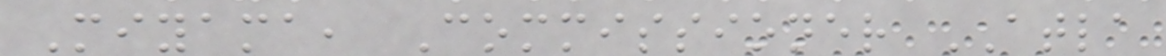Miyama, Commissioner ATLA
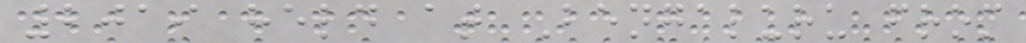2019 held at Bengaluru from
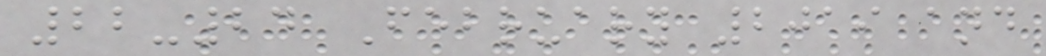22-24 February 2019 and
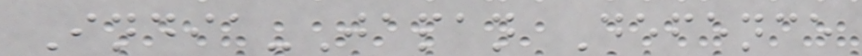India-Japan Defence
